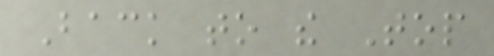Back to the Top
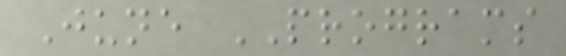June PROGRAMS
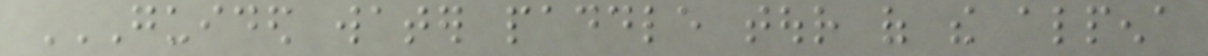GUIDED WATER PADDLE TOUR OF THE ALPENA
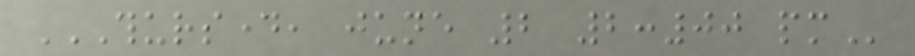THURSDAY, JUNE 2 2:00 PM
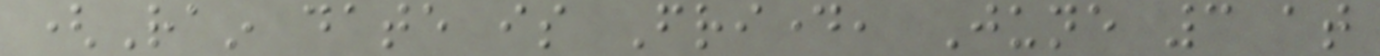(Rain date is Friday, June 3 at
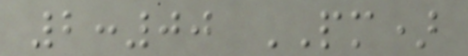2:00 PM)
